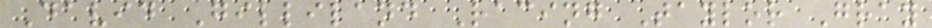David Gilliland Racing Taylor Gray
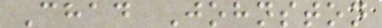Chad Johnston
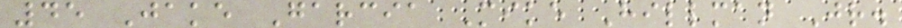45 Jake Garcia Mike Hillman Jr.
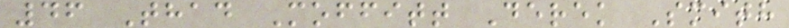46 Thad Moffitt Derek Smith
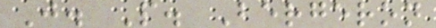J. P. Bergeron
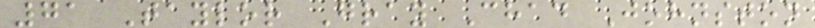71 Taylor Gray Chad Johnston
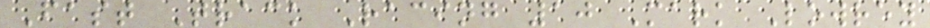Fast Track Racing 10 Mark Lowrey
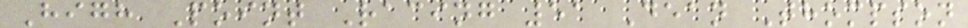High Point Racing 51 Dean Thompson
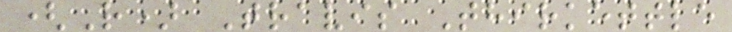(R) Travis Thirkettle
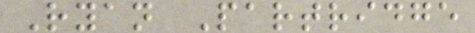Ryan Partridge
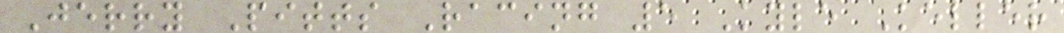Jerry Pitts Racing 5 Kyle Keller
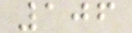106
